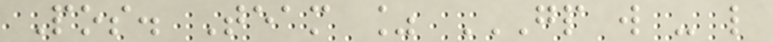Pos. Team % GP W - L
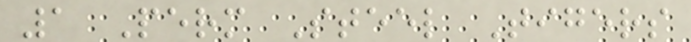1 Perm Steel Tigers
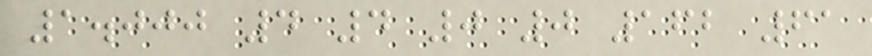1.000 4 4 0 0 162 61
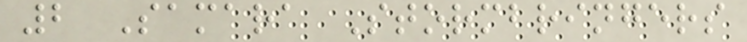2 Samara Stormbringers
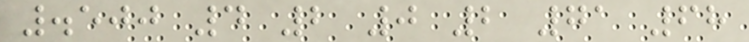.500 4 2 0 2 71 68
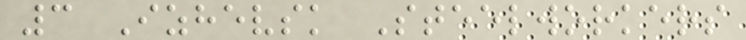3 Izhevsk Steelworkers
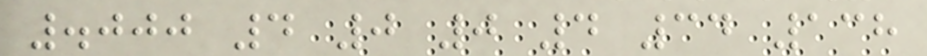.000 4 0 0 4 34 138
